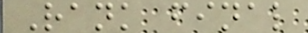Rank final
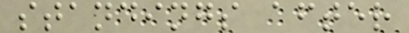standings after
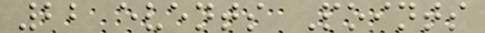22 events Points
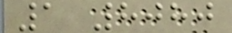1 8080
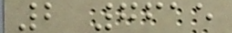2 7615
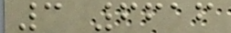3 6616
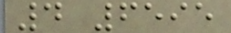4 6595
